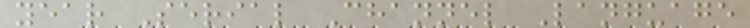year Serial Channel Language
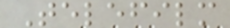Telefilm
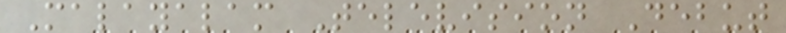Malayalam Television Debut
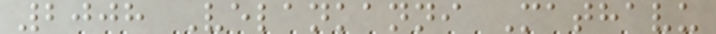2008 Velankanni Mathavu
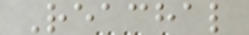Reachal
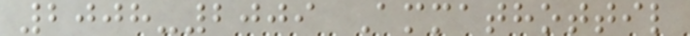2008-2009 Ammathottil
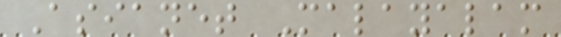Asianet Malayalam
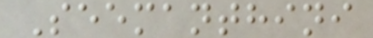Seemanthini
